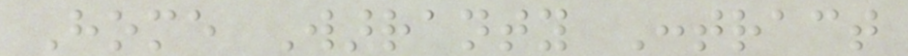Home Warranty Contract
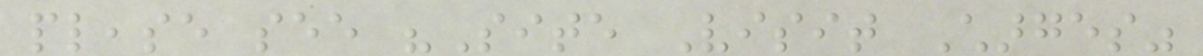please see "Site Visit Charges"
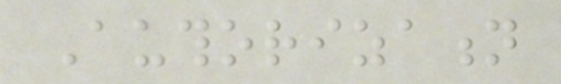Authorization
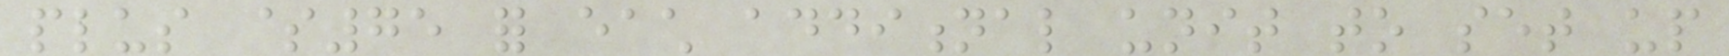plus $75 for each additional unit to set up
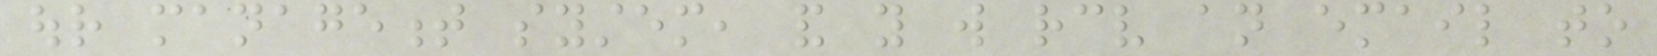our management system, and you will receive an email to
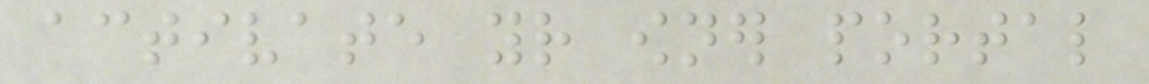activate your owner portal
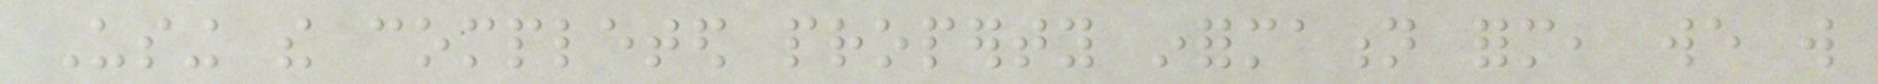Using the completed property information form, we will
